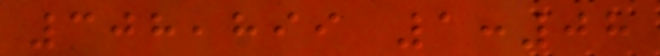308,899 1:08
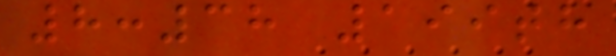8:38 199th
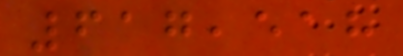617,518
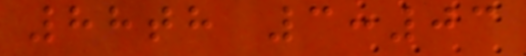88th 3:03
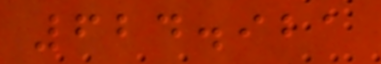624.921
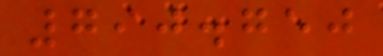790.750
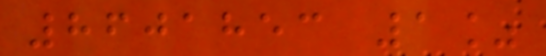8601853 1%
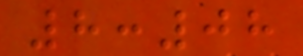8:08
